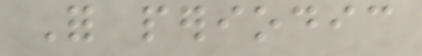For periodic
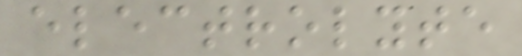electrolyte
